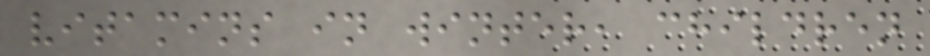vitamins in winter, children
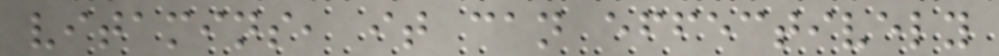vitamins, it can effectively
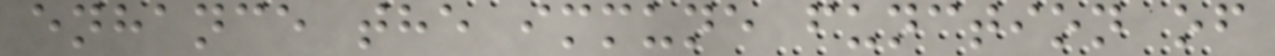enhance the immune function of
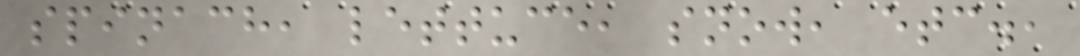spinach, lettuce, snow, etc.,
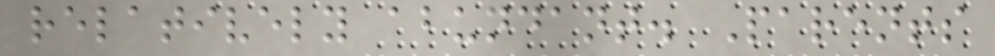relatively abundant. Parents
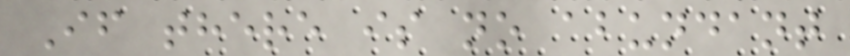If there is no abundant
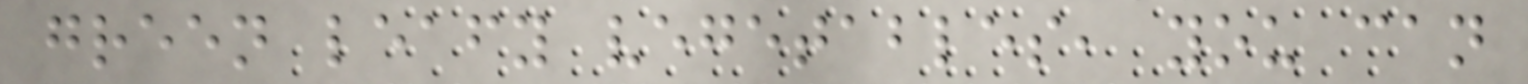green leafy vegetables, you can
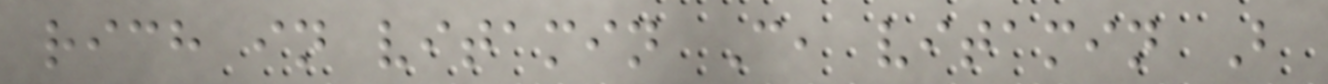rich in vitamin C, vitamin B
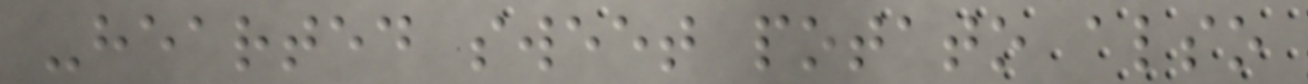-hearted sweet potato also
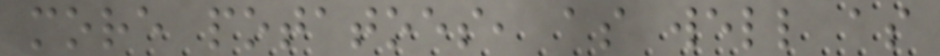more potatoes, as well as
